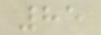85
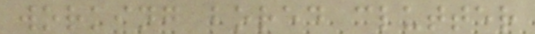working bored clutter
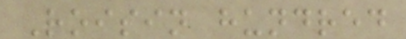Roisin hundred
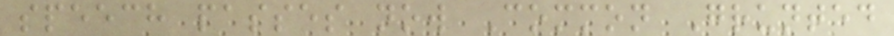speech passes now Common Grunted
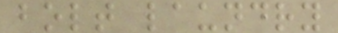bolt laundry
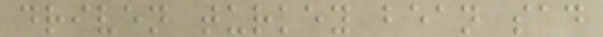driven turkey bean sad
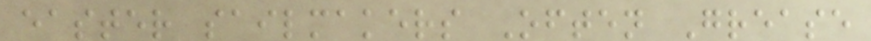easter sailmakers Often Grease
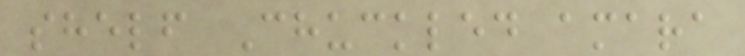shelf Chuckled amara
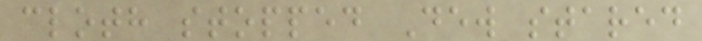cloth stopped Dew stared
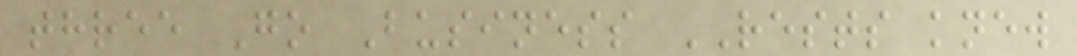three Go Business RESTS knew
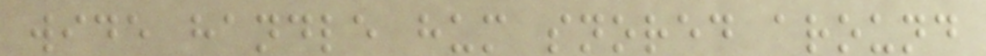wide handle hum snored around
